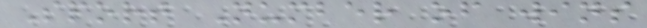Sport Number of wins
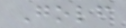Golf
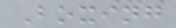Boxing
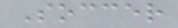Soccer
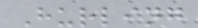Hurling
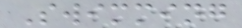Swimming
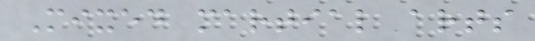Mixed martial arts
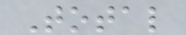Total
